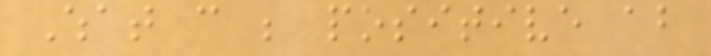What can be positive about
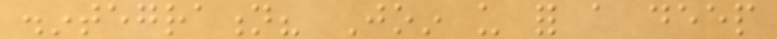disintegration? Join us for a deep
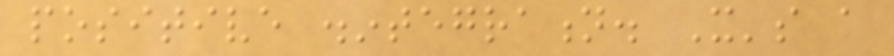positive disintegration. It's a
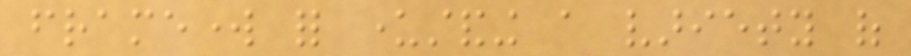framework for understanding a variety of
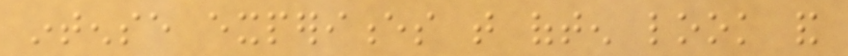intense experiences that often look and
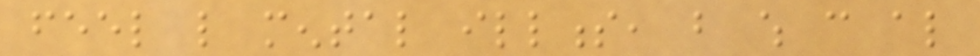feel like mental illness, but which can also
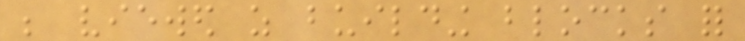be viewed as building blocks for
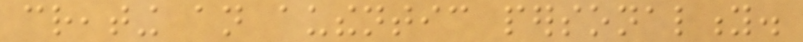creating an authentic personality.
